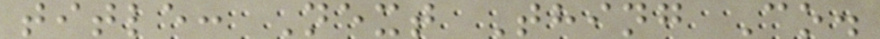title: Next Thing Co.
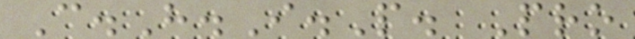C.H.I.P. Pro
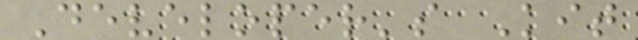Developer's Kit
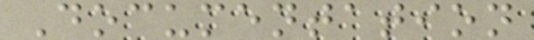Documentation
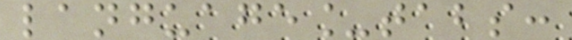language_tabs:
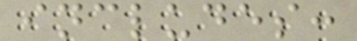includes:
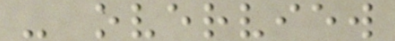- overview
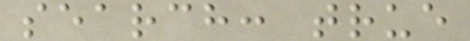search: true
